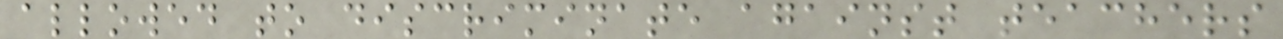allowed to discriminate against teachers
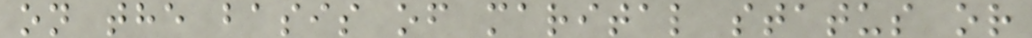on the basis of marital status or
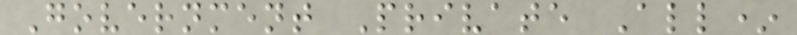Government Private All*
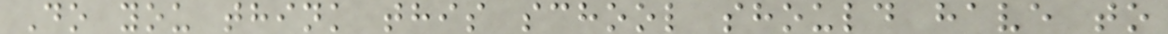Do you think this school should have to
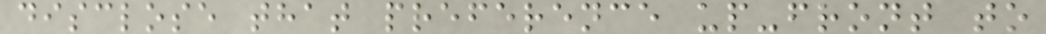disclose that preference up-front to
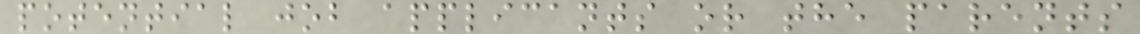potential job applicants or the parents
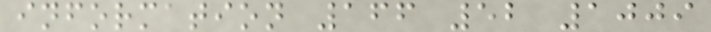information 166 52 1009
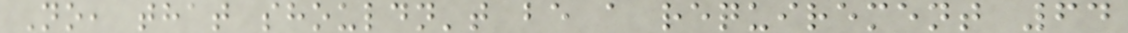No, that shouldn't be a requirement 64
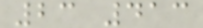23 413
